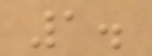1.
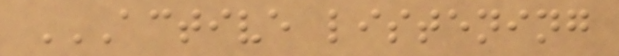ACTIVE LISTENING
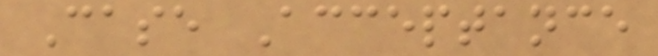Case Acceptance
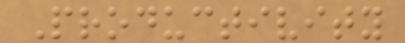Productivity
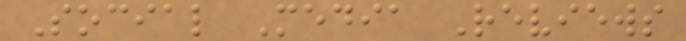Social Media Reviews
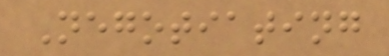Negotiating
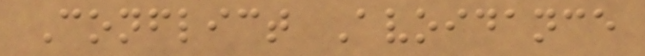Conflict Avoidance
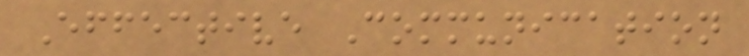Effective Communication
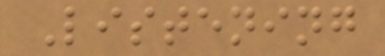Listening
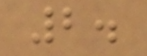2.
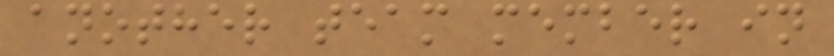another team member in
